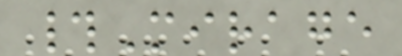#Mirage
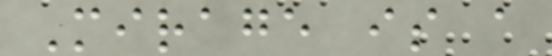Mirage is a
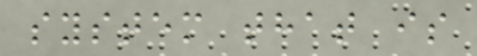system that is
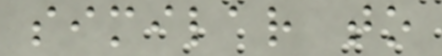similar to
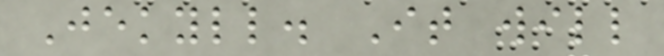Jekyll. It will
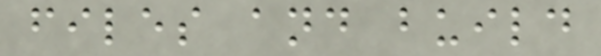files and build
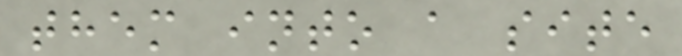them into a site
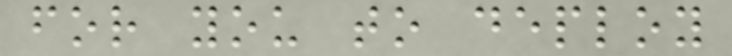for you to deploy
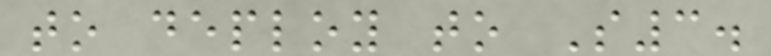to deploy to S3.
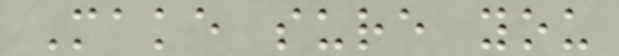Make sure you
